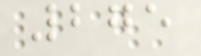275
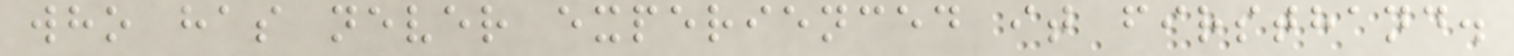who has never experienced it firsthand.
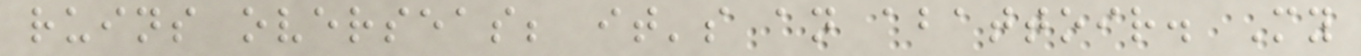ruins overseas; it's an abattoir. My
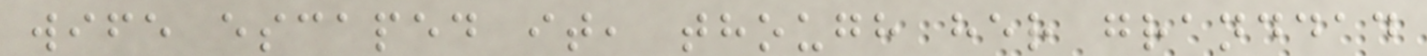wife escaped it, though her granddad
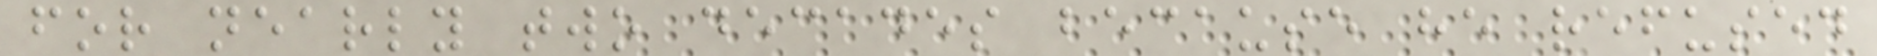for nearly two decades because he refused
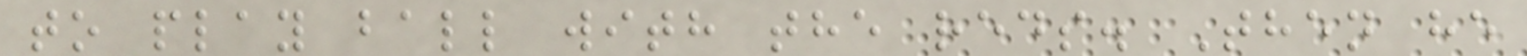to play ball with the reds. Then he
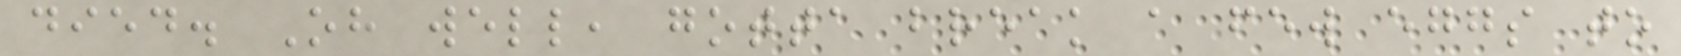died. Oh well, gotta break a few eggs to
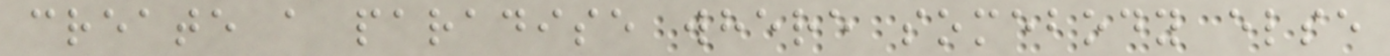create a paradise where somebody else
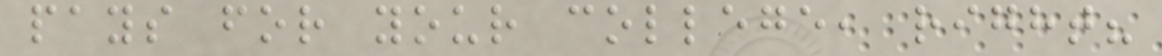pays for your college, right?
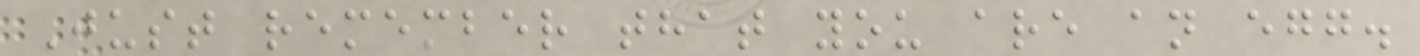Just remember that you are an egg.
